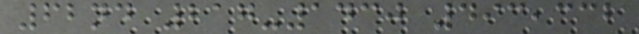62nd 217-1430 493,332
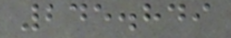245.849
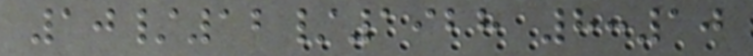10/12/1928 8:10
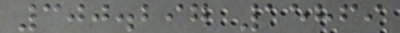300.297 15869
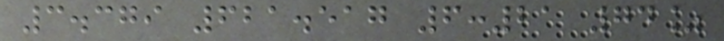3.379 621.517 6:21 74%
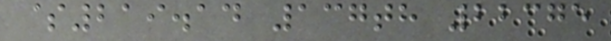$219.14 137th 22375
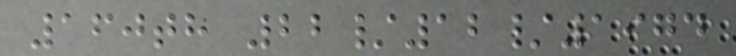160th 22/12/1974
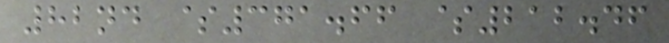82nd $371.66 $212.46
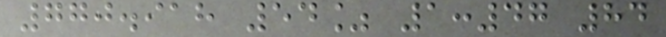770.918 54% 1:47 84
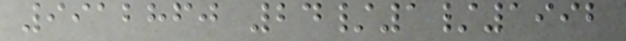9912860 24/1/1992
